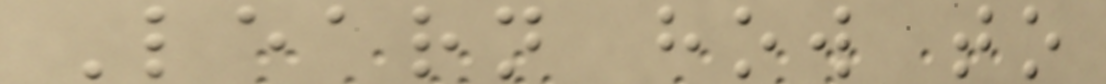Learn how to
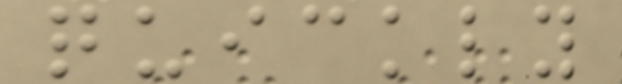quickly
